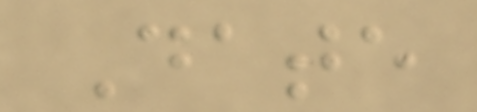Date
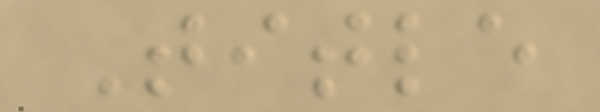Title
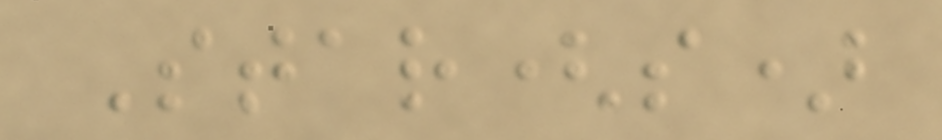Star(s)
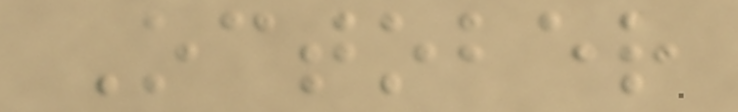October
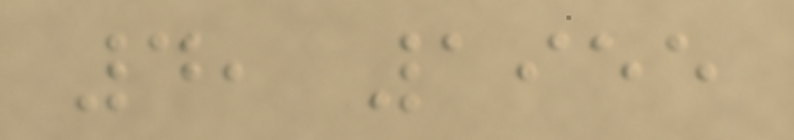4, 1955
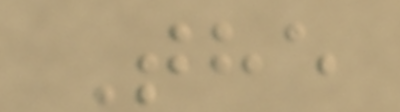The
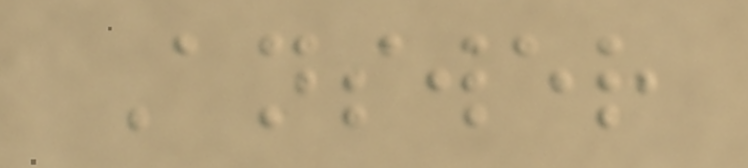Answer
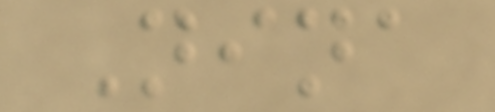Nina
